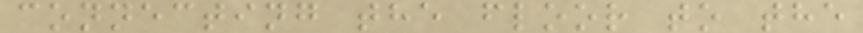connecting the floor to the
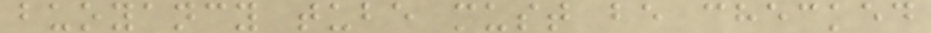buoyancy tube must be checked
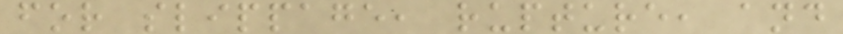for slippage, rupture, and
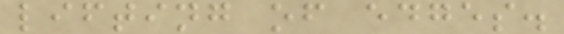lifting of edges.
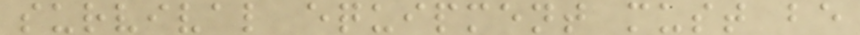survival equipment must be
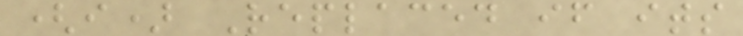(i) Replaced if its
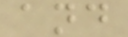and
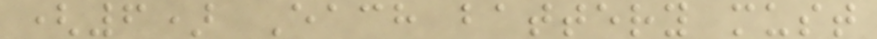(6) Each battery must
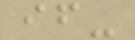if-
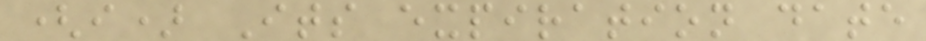(i) Its expiration date
